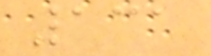131
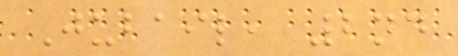Jubail, 2nd
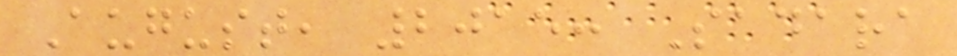August, 2015: Sadara
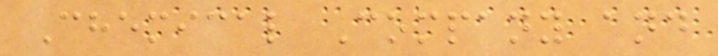Chemical Company and
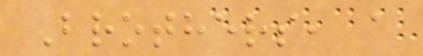Brothers, a
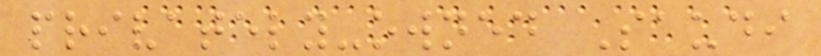privately-owned Saudi
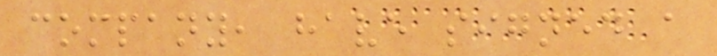company, have signed a
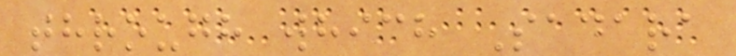through which Sadara
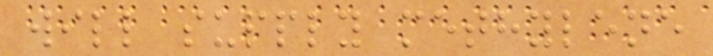will supply methylene
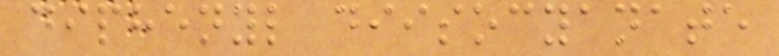diphenyl diisocyanate
